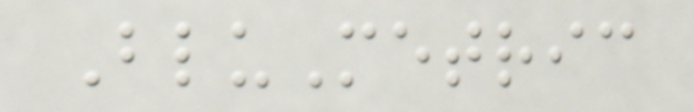BluMetric
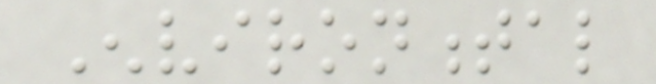Environmental
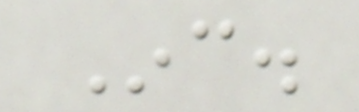Inc.
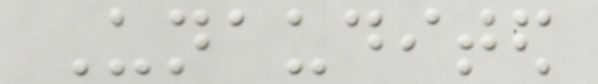Unaudited
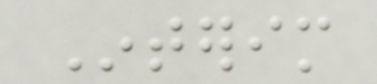Interim
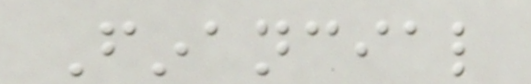Financial
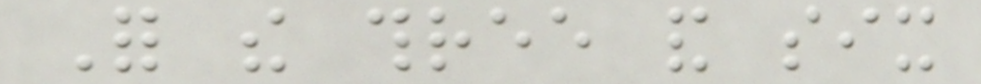For the three and six
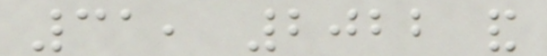31, 2022 and
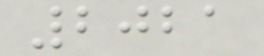2021
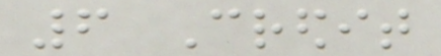6 Credit
